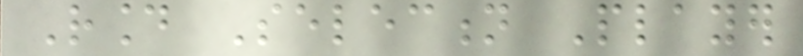Round Selection Player
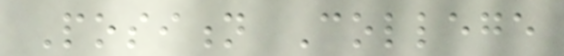Position College
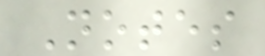Notes
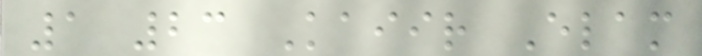1 23 Kaiir Elam
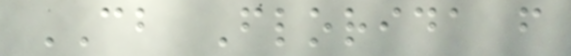CB Florida from
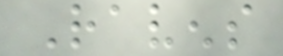Ravens
